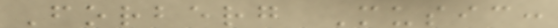Forberg Music:
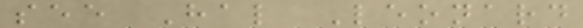see Hal Leonard
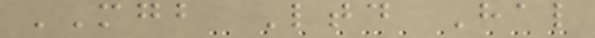MGB Ltd Hal
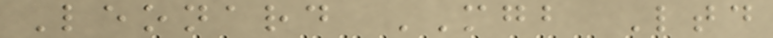Leonard MGB Ltd
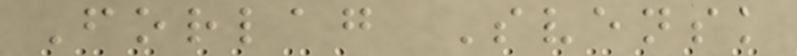Forlag Svensk
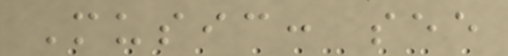Music: see
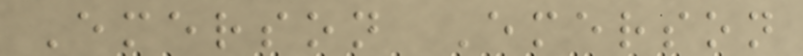Emerson Emerson
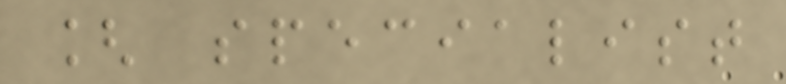[ specialist
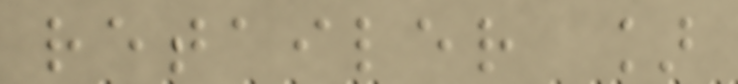retailer ]
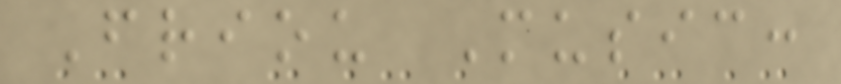Friou Music:
